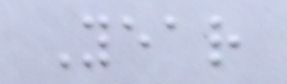Year
